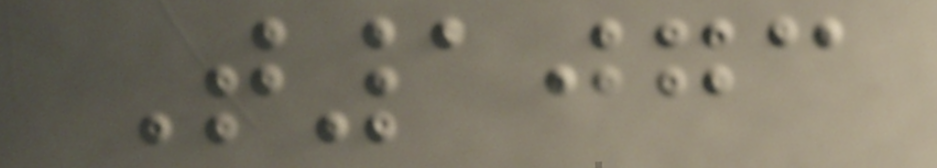T1073
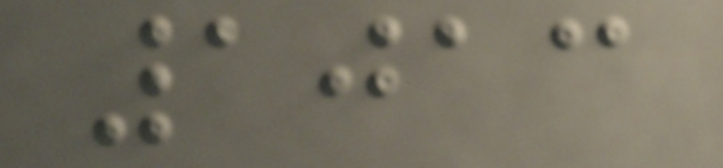1013
